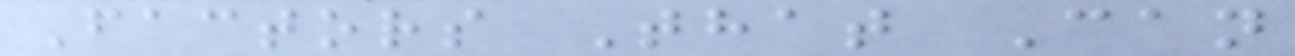Factors That Can
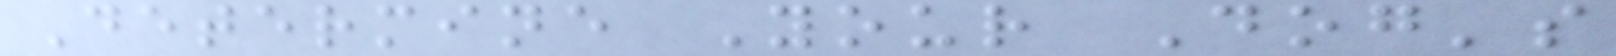Determine Your Dog's
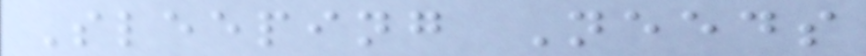Sleeping Needs
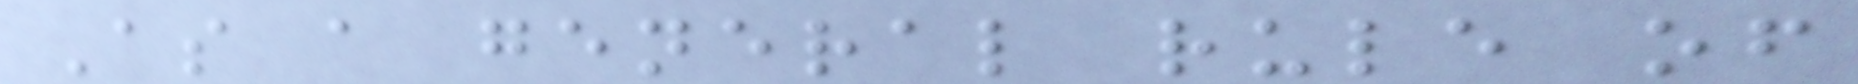As a general rule of
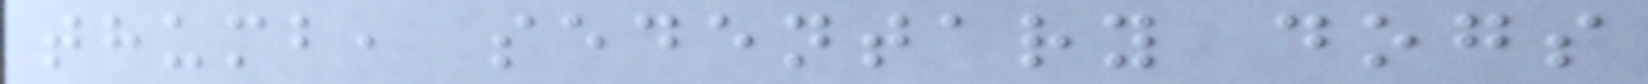thumb, sedentary dogs
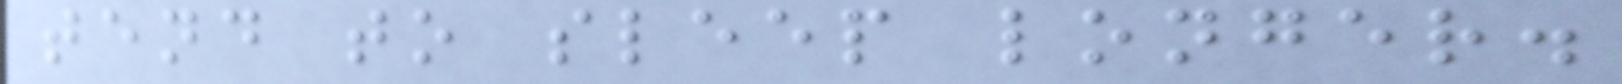tend to sleep longer.
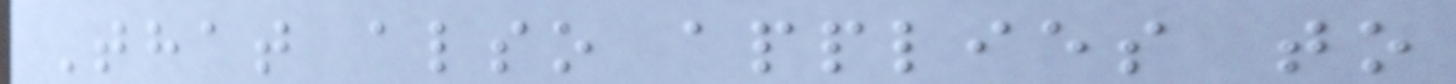That also applies to
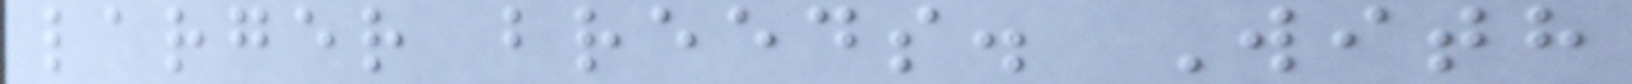larger breeds. With
